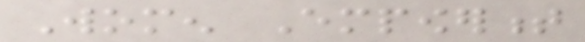Women Empowerment
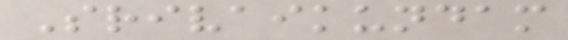Srivaikundam
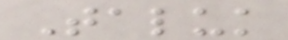Taluk
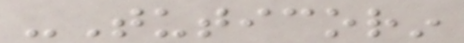-Tuticorin
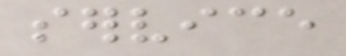service
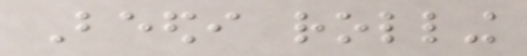Beedi rolling
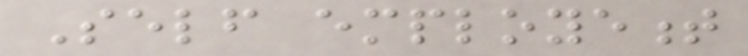Self employement
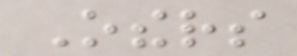Others
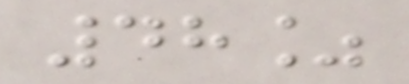48%
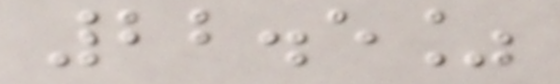22.5%
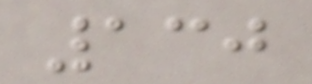130
